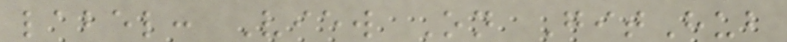label: View On GitHub
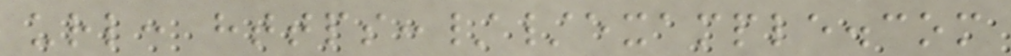url: https://example.com
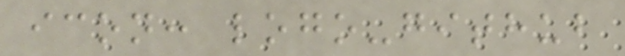icon: logo-github
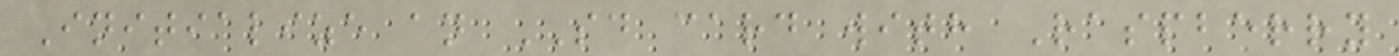Initialize an SD card with Raspberry
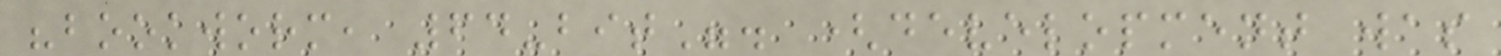"bookworm, 64-bit". (development was
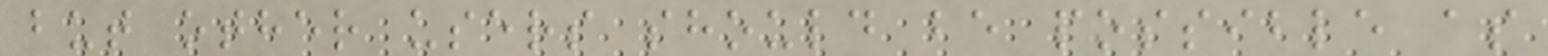but other users should be possible as
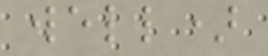well)
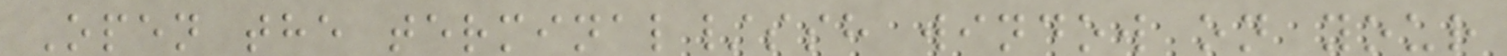Open the terminal/ssh window on your
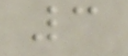3
